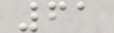61
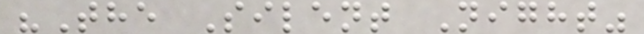"The Silent Night"
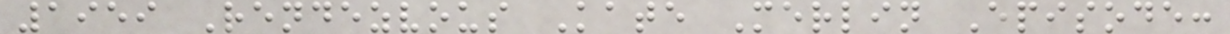1959 Rendezvous Kate Merlin Episode:
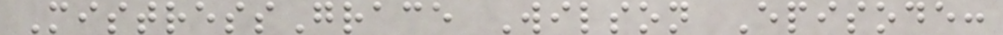MistressGrace Wilson Episode:
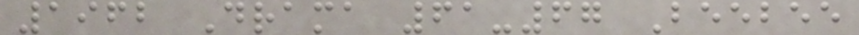1962 Drama 61-67 Beebee
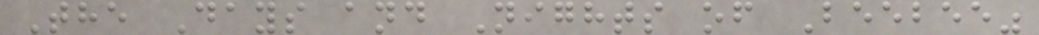The Days and Nights of Beebee"
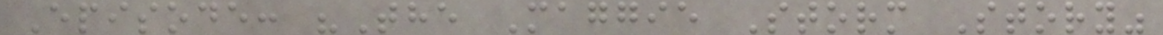Episode: "The Maggie Storm Story"
